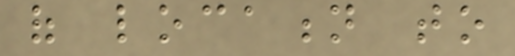of location to
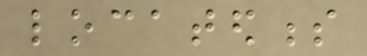locatedness
